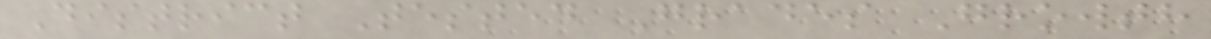District Tested Grades Growth
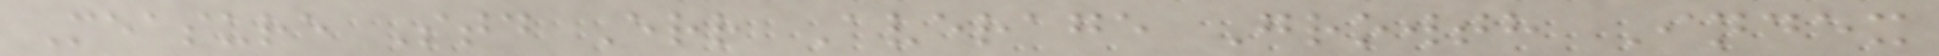Measure Std Err Average Growth Index
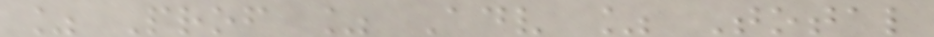% Prof % Adv % Total
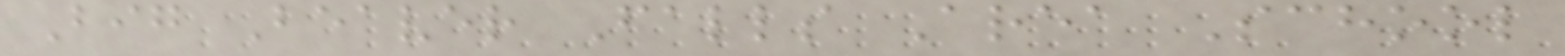Big Beaver Falls Area School
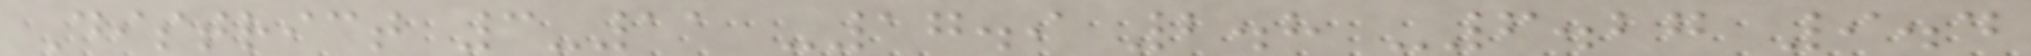District 3-11 -17.9 2.8 -6.27 9.4
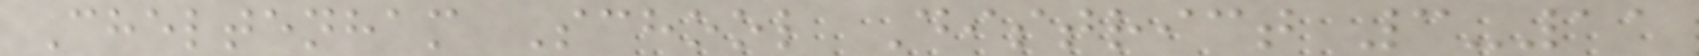Cheltenham School District 3-11
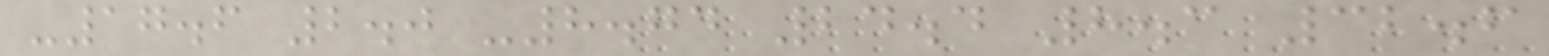-17.6 2.0 -8.74 24.4 8.3 32.6
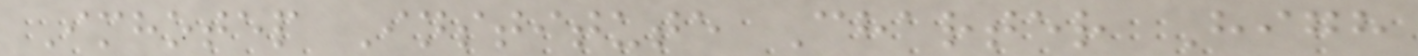Imhotep Institute Charter High
